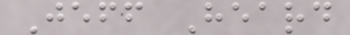Jeff Heard
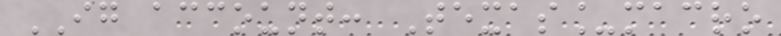IG account: Texas_macro
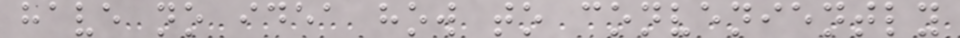have no idea how to conveniently
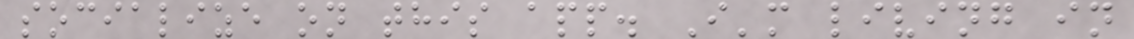socialize on this app. I'm living in
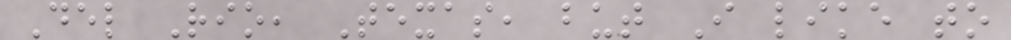Del Rio, Texas, but I like to
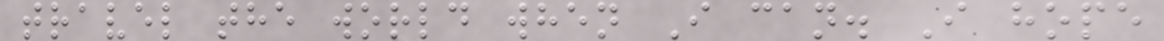travel the world when I can. I hope
